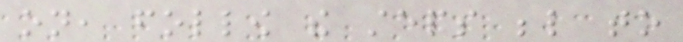on, follow the steps below to
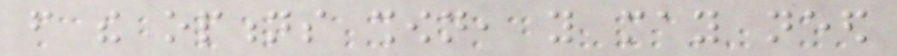from the options shown, you may need
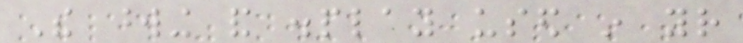The wording and display used in your
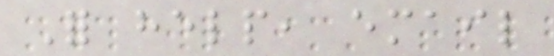For help, email
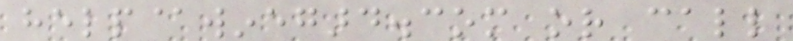help@winegard.com or call
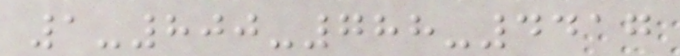1-800-788-4417
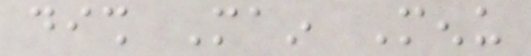dish Main Menu
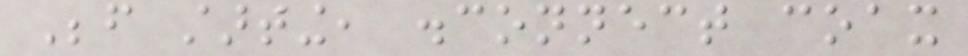Before starting, disconnect coax
